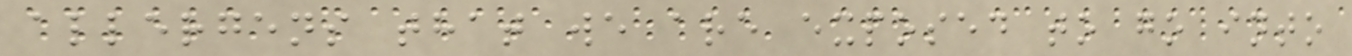allergens that we are exposed to go into
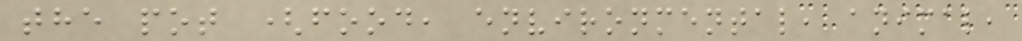the pot (food, environmental, animal,
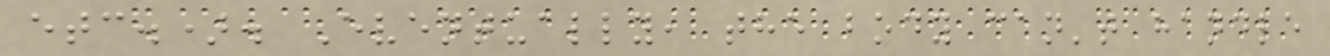etc.). Eventually, the body can't handle
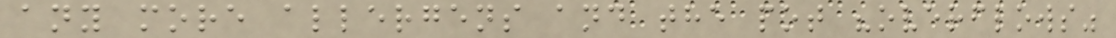any more allergens and the pot "overflows"
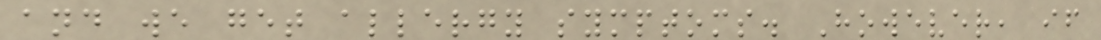and we get allergy symptoms. However, if
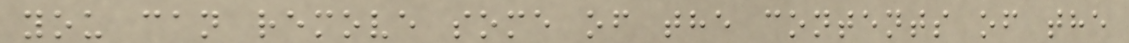you can remove some of the contents of the
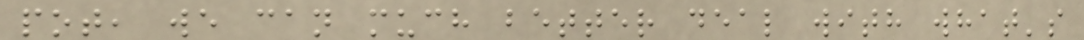pot, we can much better deal with what's
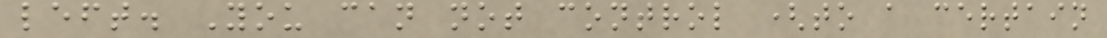left. You can not control (to a certain
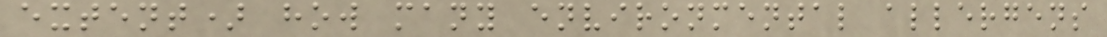extent) how many environmental allergens
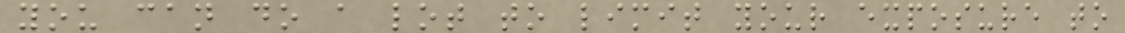you can do a lot to limit your exposure to
